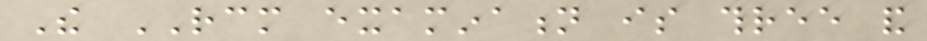The RCM examination is three and
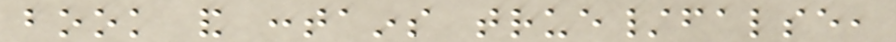book and contains true/false,
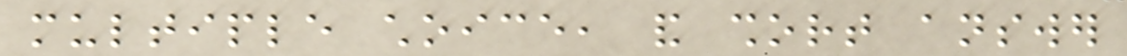multiple choice, and short answer
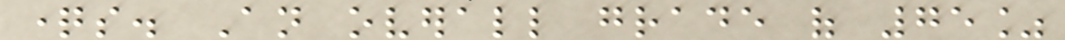questions. An overall grade of 75%
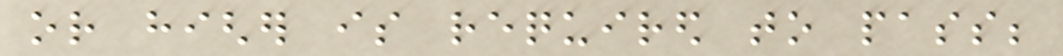or higher is required to pass;
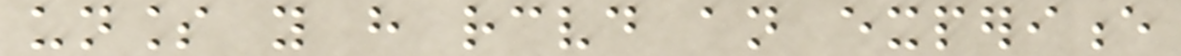unless you have received an experience
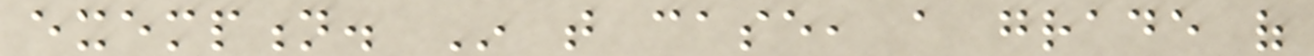exemption. In that case, a grade of
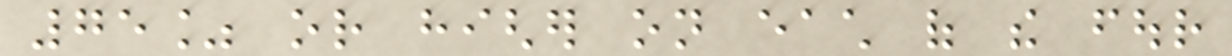75% or higher on each of the four
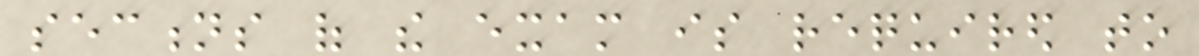sections of the exam is required to
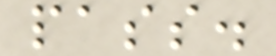pass.
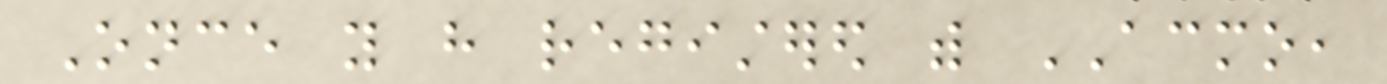Once you have registered with ACMO,
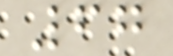67
